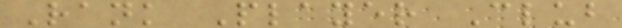Rank Player Club
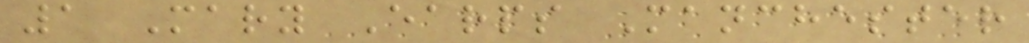1 Mary Earps Manchester
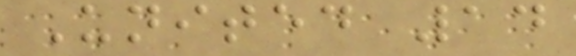United 14
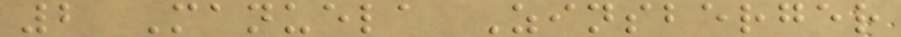2 Manuela Zinsberger
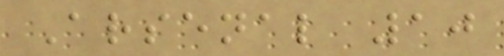Arsenal 10
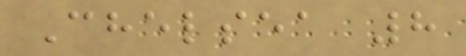Chelsea 8
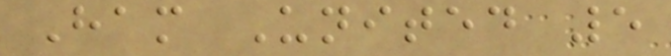Ham United 5
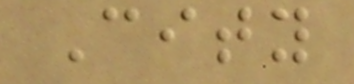City
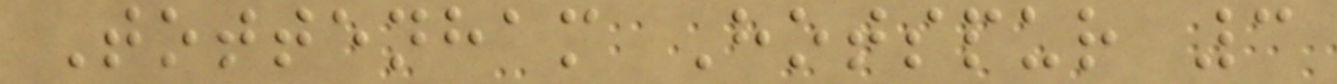Tottenham Hotspur 3
